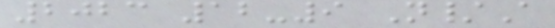2023 12-9 N/A
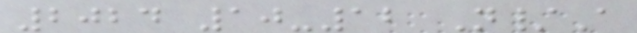2024 10-12 N/A
